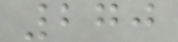270
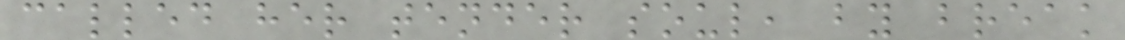called her tender soul, by break
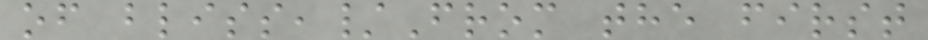of bliss,/From the first
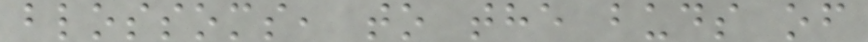blossoms, to the buds of
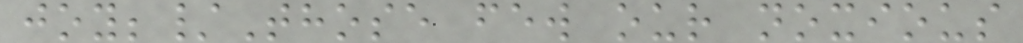joy;/Those few our noxious
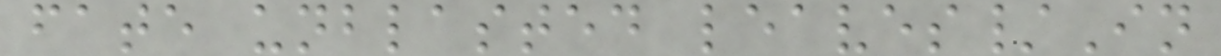fate unblasted leaves/In
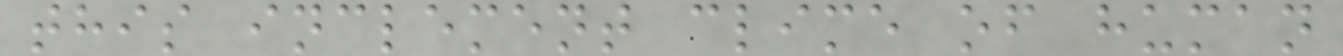this inclement clime of human
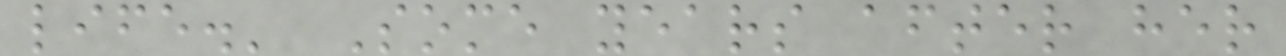life.' Some years after her
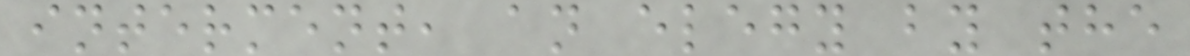interment, an elegy by the
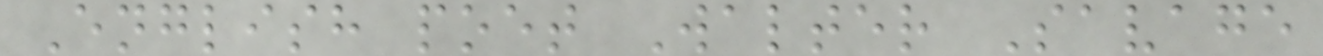English poet Walter Savage
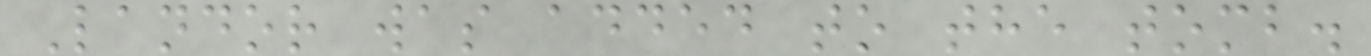Landor was added to the tomb.
